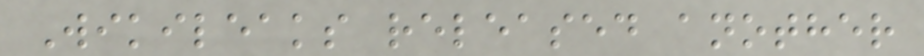Wikileaks released another
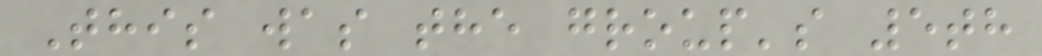This was the group's 5th
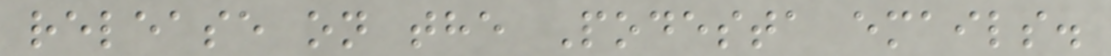release on the Podesta emails.
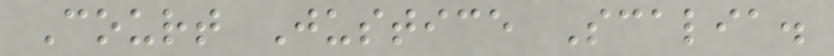Court Justice Scalia.
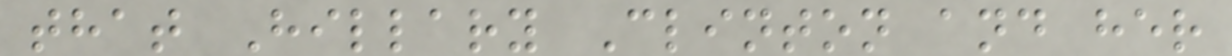that Hillary Clinton and her
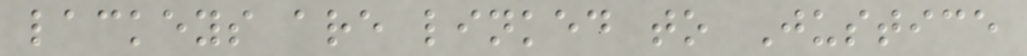lackeys are linked to Justice
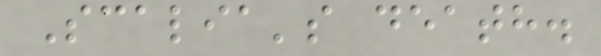Scalia's death.
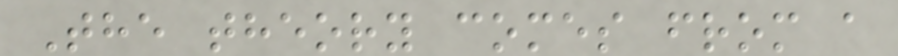The theory comes from a
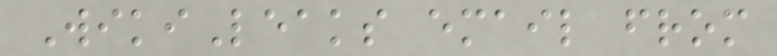WikiLeaks email from
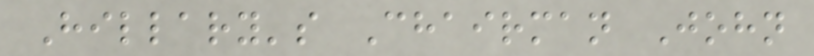Hillary's Chairman John
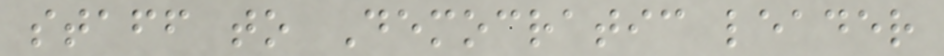staff to Democratic leader
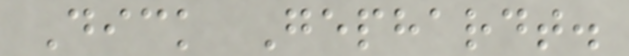Dick Gephardt.
